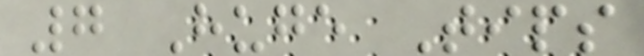7 Huge Tips
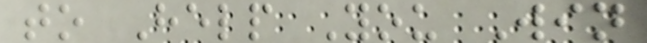to Help You Win
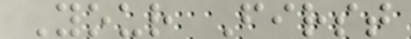Your First
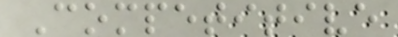Competitive
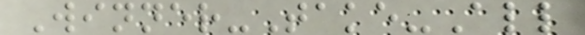Winner-Take-All
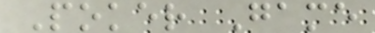Poker Game
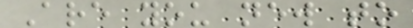Are you new to
